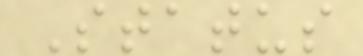Status
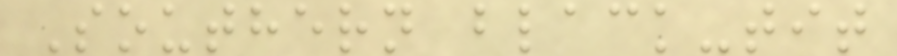Southern black-tit
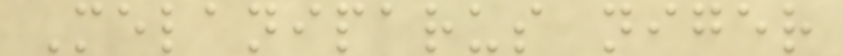Melaniparus niger
